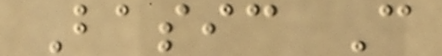Basic C
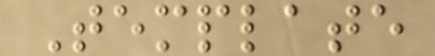Template
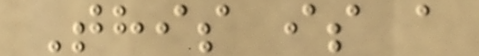This is a
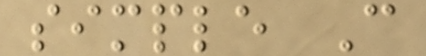simple C
